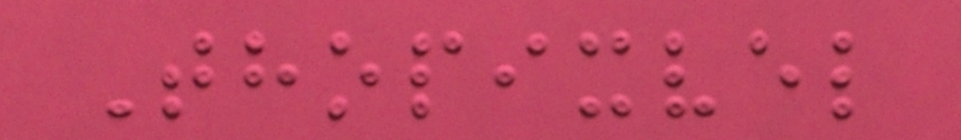Thopixvel
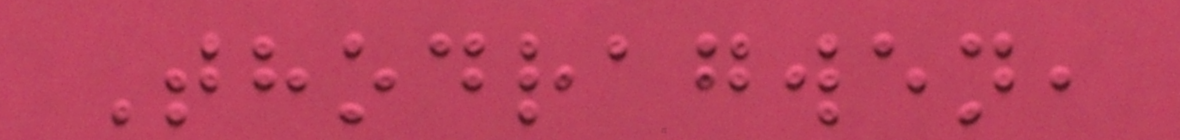Thodragwen,
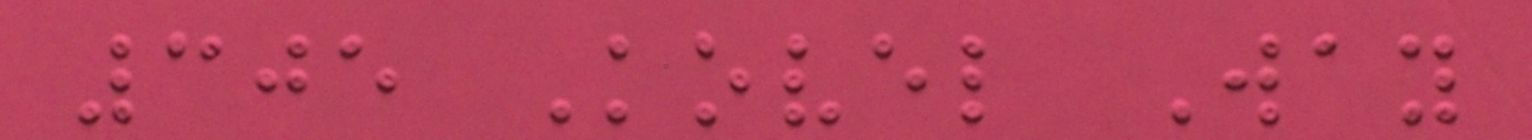305 Kovel Way
